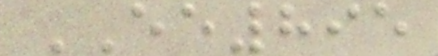EE895
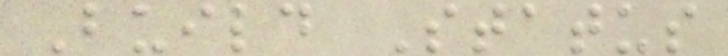Build Status
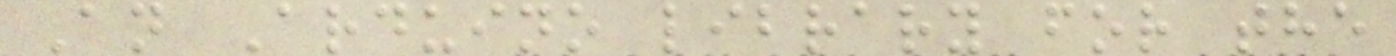An Arduino library for the
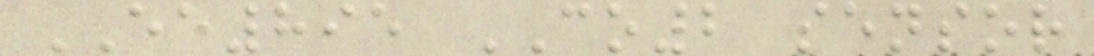EE895 CO2 sensor
